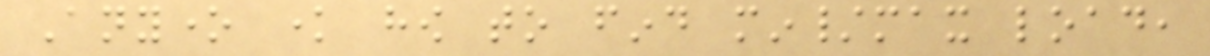Anyone know how to find min/max load,
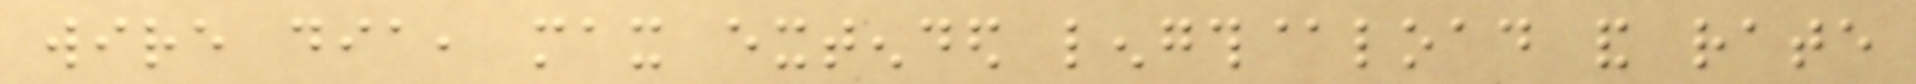wire dia, max extended length@load and rate
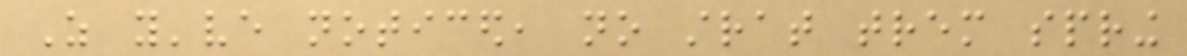As you've noticed, no strat trem spring
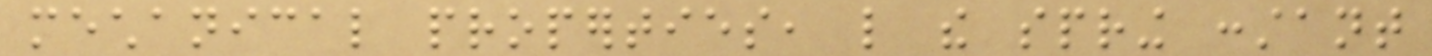mechanical properties, like the spring constant
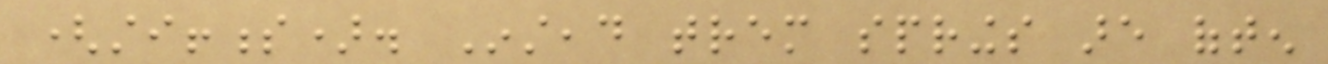(stiffness). Instead trem springs are often
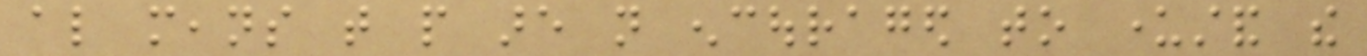also means that people are not encouraged to understand the
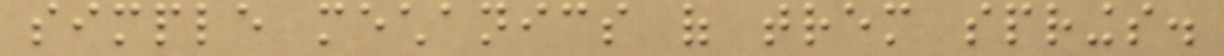simple mechanics of trem springs.
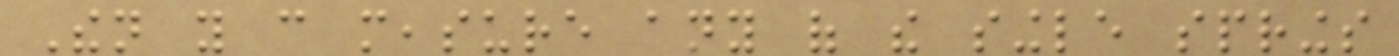Then you can measure any of the single springs
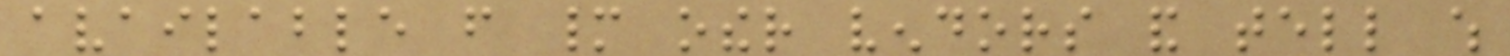available from many other vendors and tell which
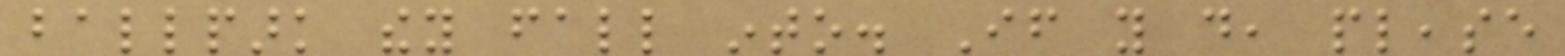ballpark they fall into. If you do, please
